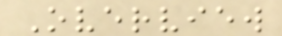Overview
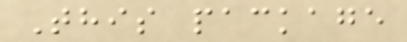This package
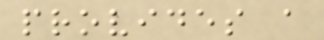provides a
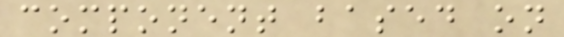component based on
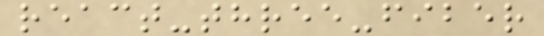react-three-fiber
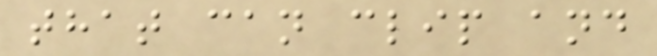that can clip and
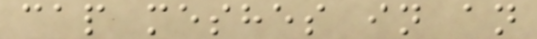cap meshes in an
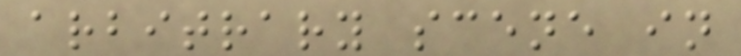arbitrary scene in
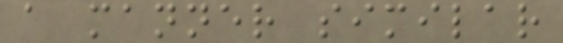a manner similar
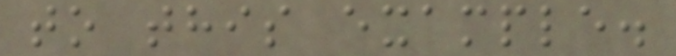to this example.
